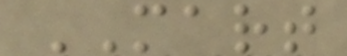MART
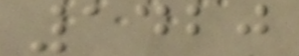1420
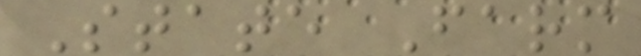State Farm
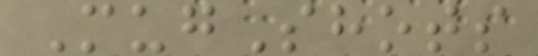MugShots
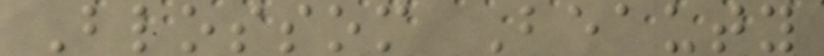Blossom Beauty
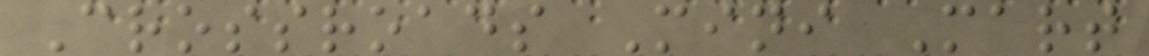Crossroads Mini Mart
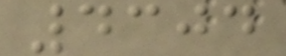4304
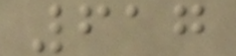617
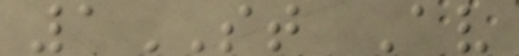1ST Av
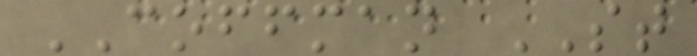COFFMAN ST
